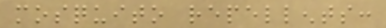mosquito repellents:
